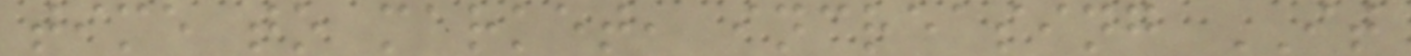time to market, increasing IT
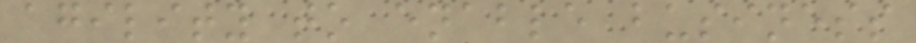agility to enable business
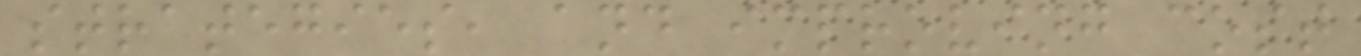strategies, and improving cost
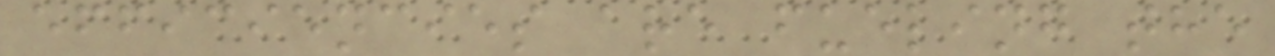efficiencies are fueling the
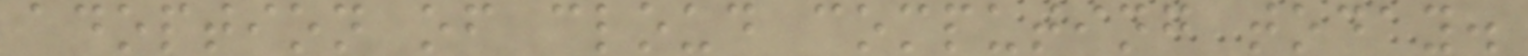adoption of cloud computing today.
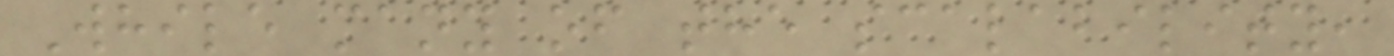While many of the scalability,
